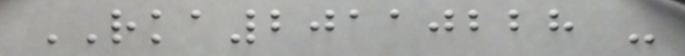RKA20110228 -
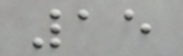15
